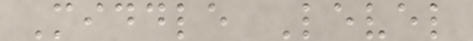Middle Level
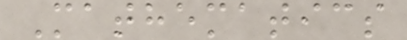Mathematics
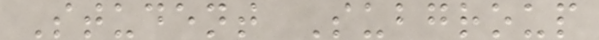Student Subgroup
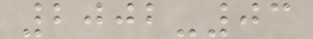2002-03
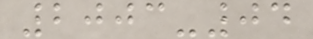2003-04
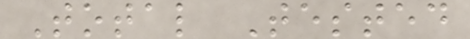Total Tested
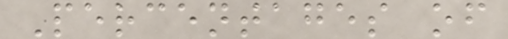Percentages of
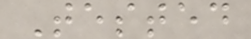Tested
